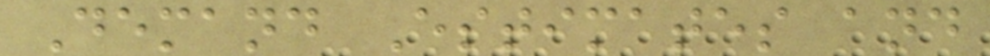Demand Estimates and
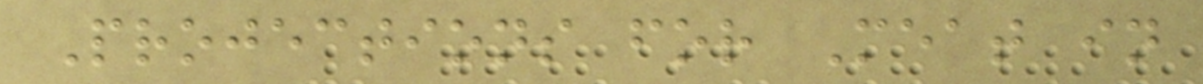Projections for Meat in
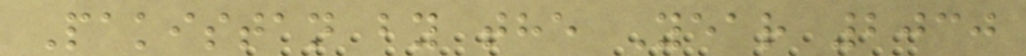Pakistan by the Year 2030
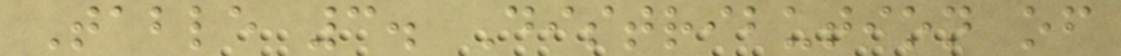Table 3. Distribution of
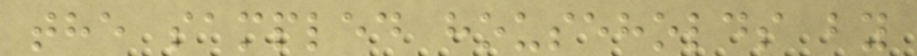the sampled households by
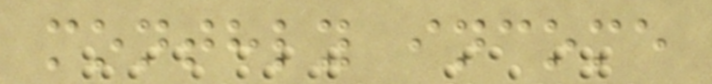monthly income
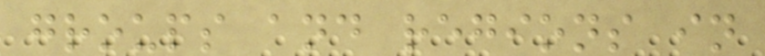groups and regions in
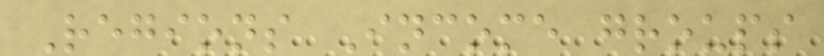Regions Income groups
